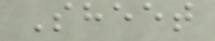Sheet
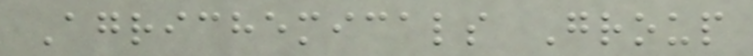Agrichemicals Group
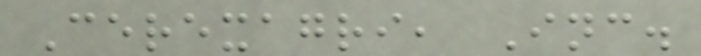Cerexagri, Inc.
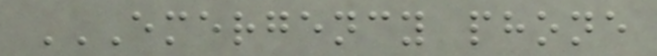EMERGENCY PHONE
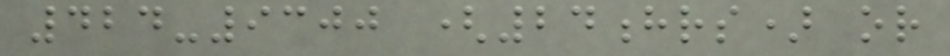424-9300 (24hrs) or
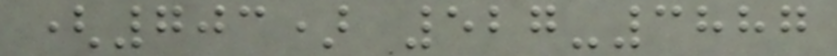(703) 527-3887
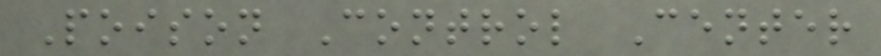Poison Control Center
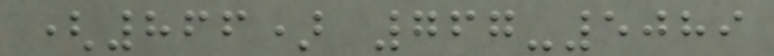(866) 767-5089
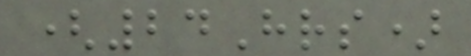(24Hrs)
